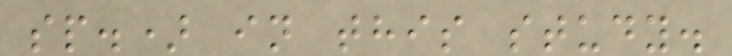sp.) in this study.
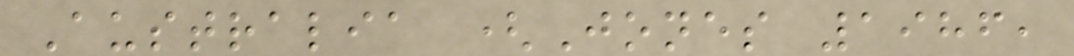Australia (Jones 1986,
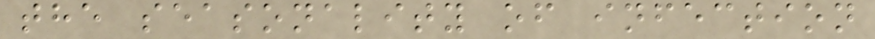the seasonality of infection
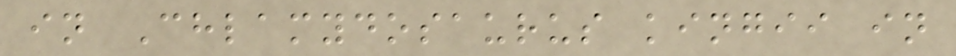in Chlamydosaurus kingii in
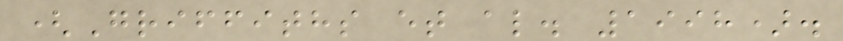(Griffiths et al. 1998).
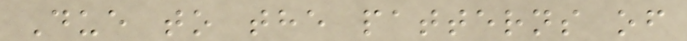Due to the patterns of
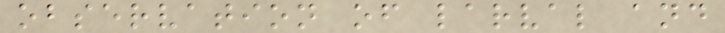observation of larval and
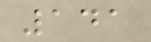141
